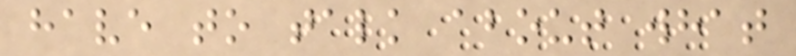have to talk about what
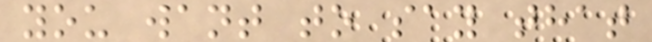you want to say that
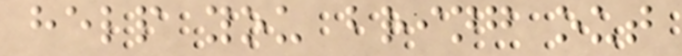help you bring out
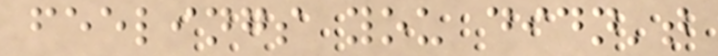feelings you didn't
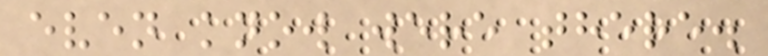even know were there.
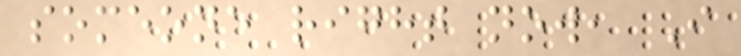someone right now, I
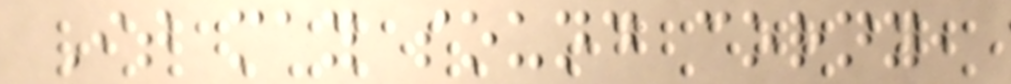It may sound corny,
